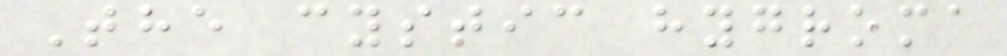The cystic hygroma
